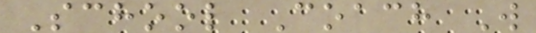School Coach W
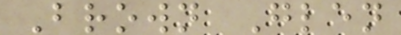Brown Glen
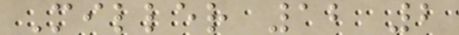Miller 12 2
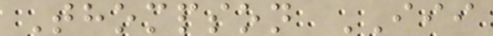Thompson III
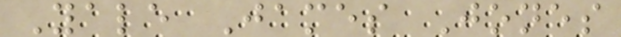Yale James Jones
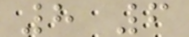8 6
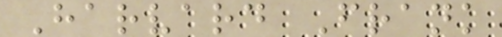Harvard Frank
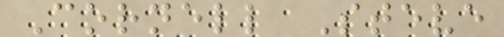Cornell Steve
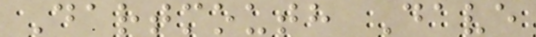Dartmouth Dave
